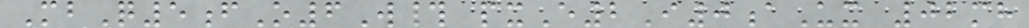MbQ5fO6W# pxE2I0aUx 02mh
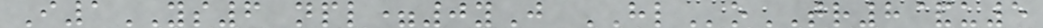I1YS6 npl=0yJ HLoTR8&u5
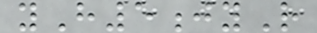yH5jyR
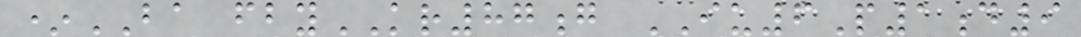*BA fbyKR87g IU6P1d9
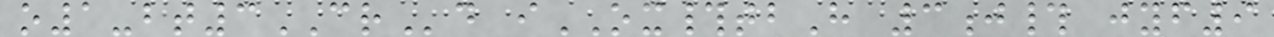o1-bt3CRd iOX#tbH 3j# jyf9
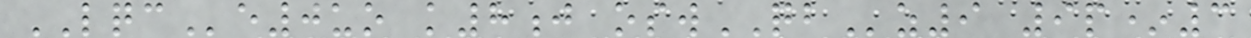LQCe0uo k8j oswQBz9 9p*3
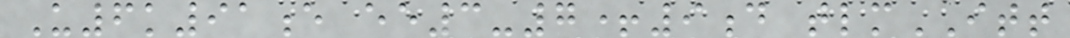U6k91e ee3-7+9d tlmITT
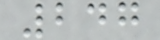247
